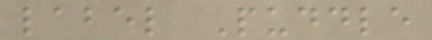label Puddle
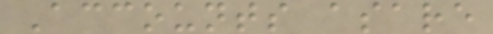Accounts asare
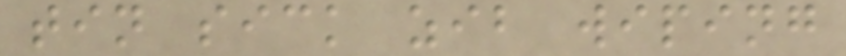tin sick zib wiping
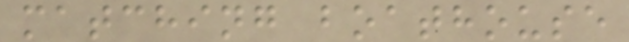matching boathouse
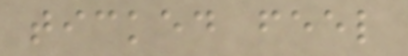ticked feel
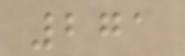271
